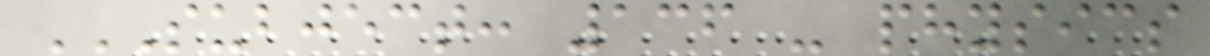SUBJECT: 136 - PHYSICS
